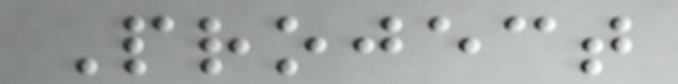Project
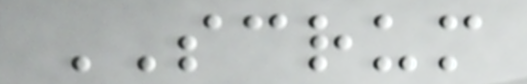SCRUM
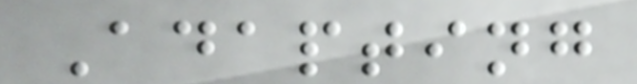Adapting
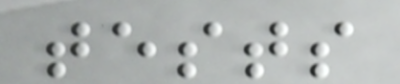tests
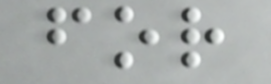for
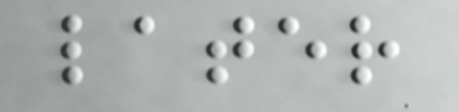later
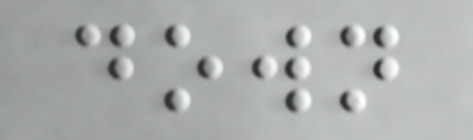down
